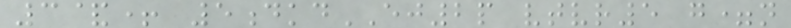3&+ 5dkdEJ2p vtvr5 g=n
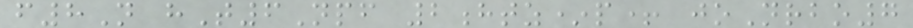f8N hT6Npf 2htz*p+ joNrbo7
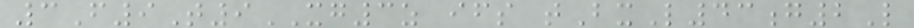3F9T9XG3z ifs tBxL43g2L
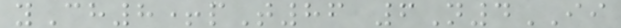yCh8+pT86 6N4II
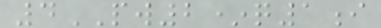4PW2*q1i
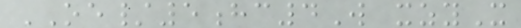OE/5hc4W xzyX
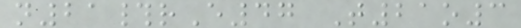n21#rE47 T21o3
